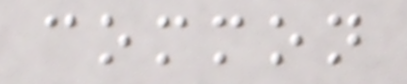common
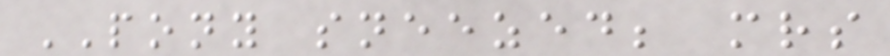PONY sneezed; mrs
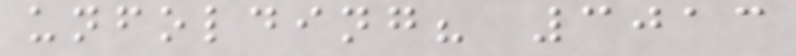unfolding? 3013
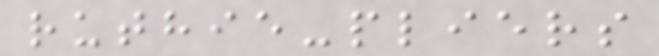ruthie-pliers
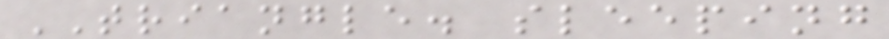TRIANGLE. sleeping
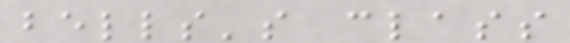bells's class
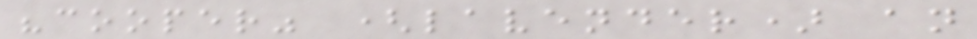"cooper" (lavender) an
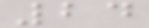24
